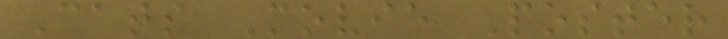Cats Movie Poster
